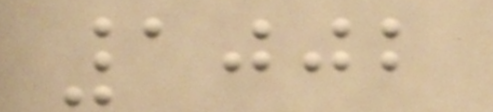1002
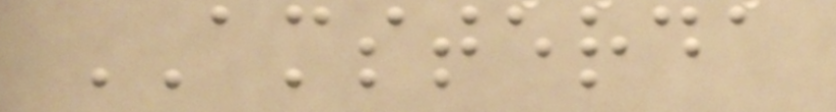AMSTERDA
